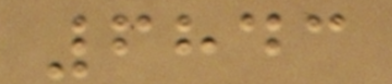6843
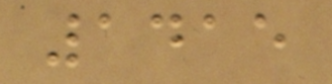1415
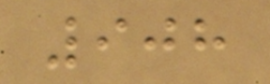908
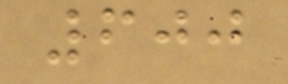600
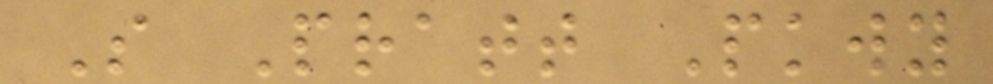S Pratt Pkwy
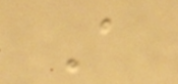A
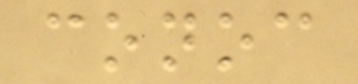conoc
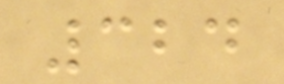324
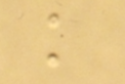k
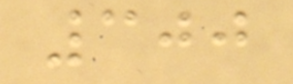300
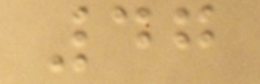47
